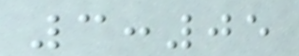3:05
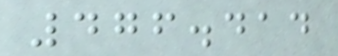476.414
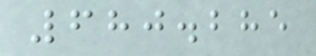680.285
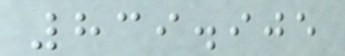839.905
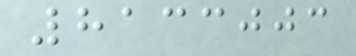8133003
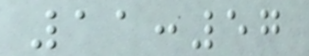11:57
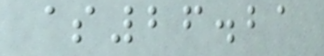$26.21
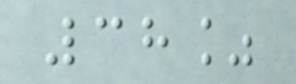38%
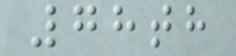78th
